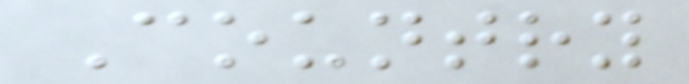Country
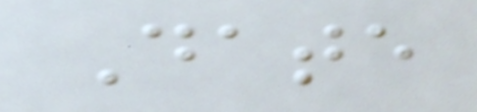Date
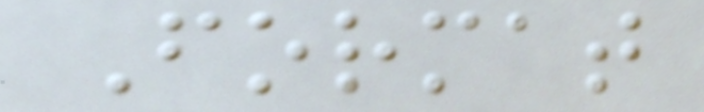Format
